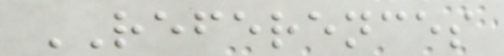REFERENCES
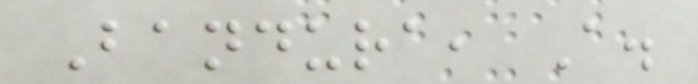Bandura, A.
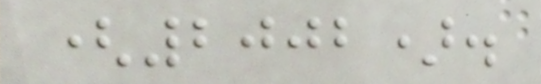(2002).
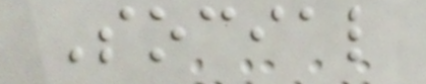Social
